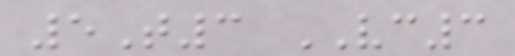5T3 VC3
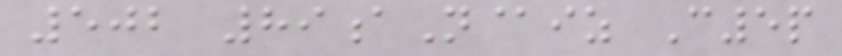502 89aN@iz C5p
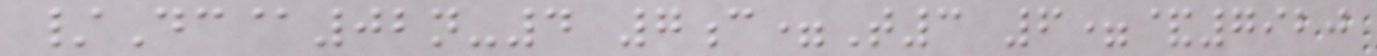/Dc@02n-4 7c=T3 6=&7920
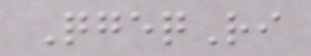QgeqRi
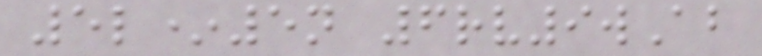5l*5n 6rv9wAb
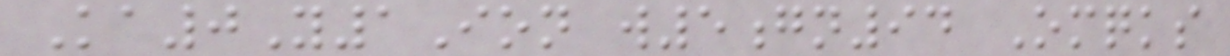Ka0Y1Ion w5gn94 Omqks
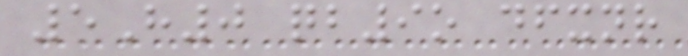5H0 qb9o dfxnr
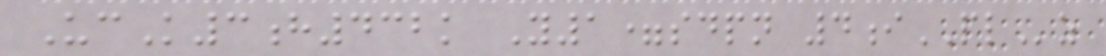UcK3h432k Y1=sdpn 4iPLz
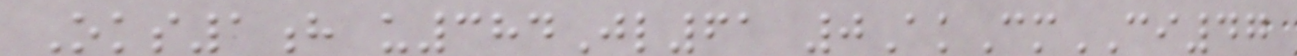Oks1h u384Jl61 0AkCmCI47
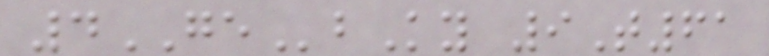4GEbKy 9T61
